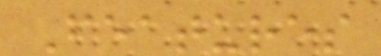Features
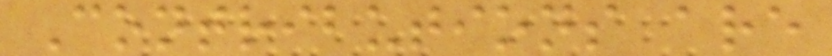Contributions are
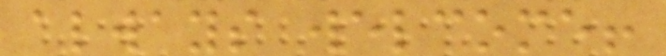always welcome!
